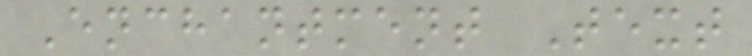Enchantment Text
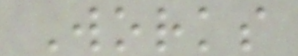Works
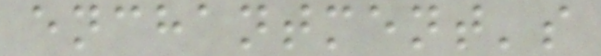enchantment's
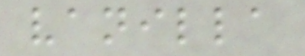vanilla
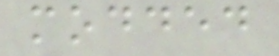modded
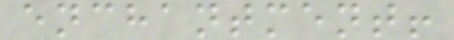enchantment!
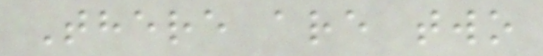There are two
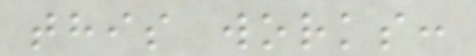this works:
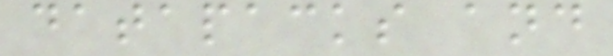datapacks and
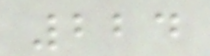224
